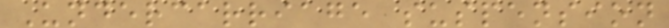Undercarriage suspension
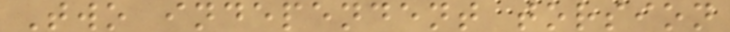Two independent torsion
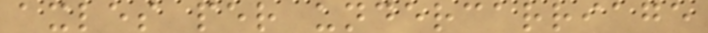axles per undercarriage
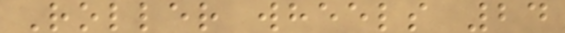Roller wheels 24
